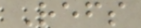Refs
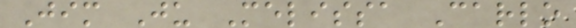Jim Ju Melissa Carlo
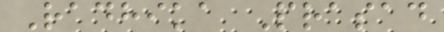Radhika Prasad
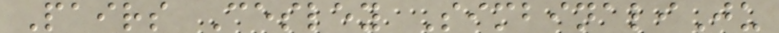Pairs Cesley SimbinaliJu
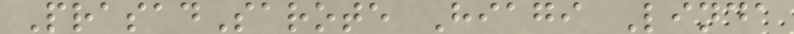PrasadSarote Hiagi Linda
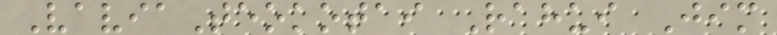VaviaTeokotai Rahui Jim
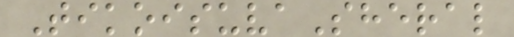TikoisuvaSheral
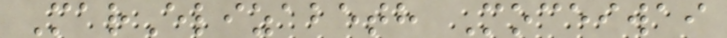MarElizabeth Moceiwai
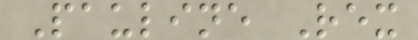Pauline Rex
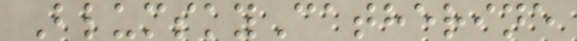BlumskyCatherine
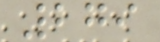279
